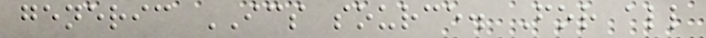generic ICS source. For all
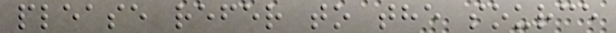please refer to the source
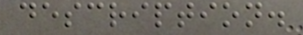description.
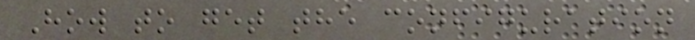How to get the configuration
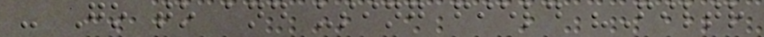- Go to and using field "Filtr
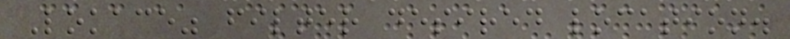Lokace" filter desired location.
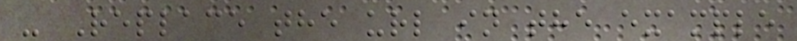- Replace the url in the example
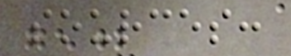sources:
